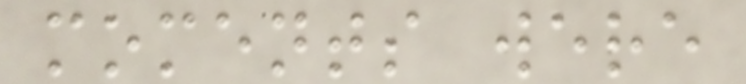moments were
